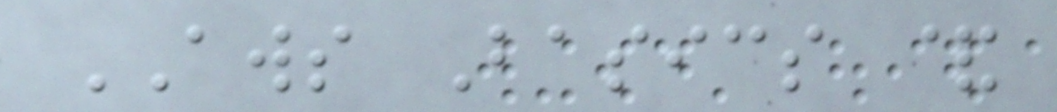AWS Basics &
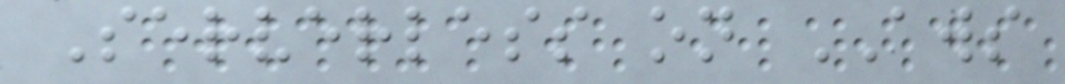Serverless on AWS
